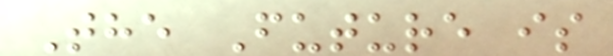The Future is
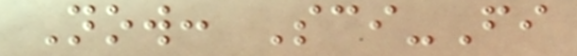Now: Sci-Fi
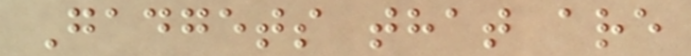Gadgets that are
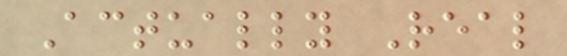Actually Real
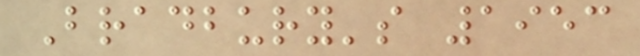Bradbury's 1953
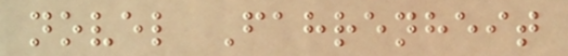novel Fahrenheit
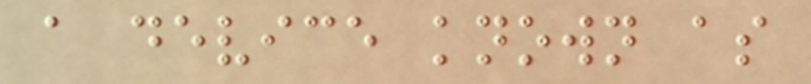a device known as
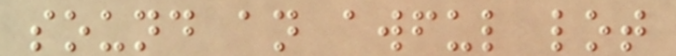sound an awful lot
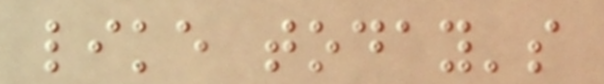like today's
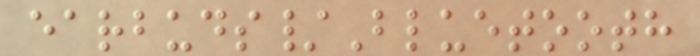earbuds/Bluetooth
